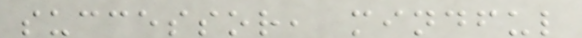successor, mindful
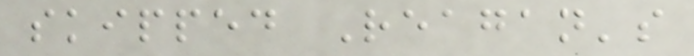skipped Reagan's
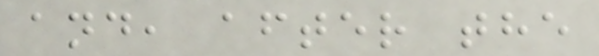and, after the
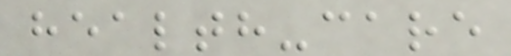health-care
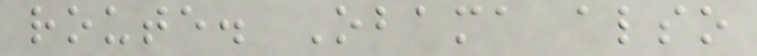route. Obama also
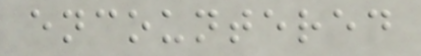encountered
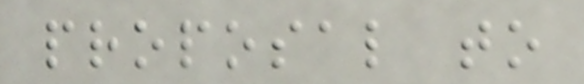proposal to
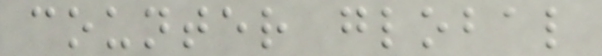counter global
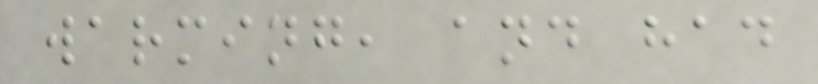warming, and had
